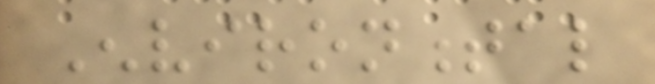Environmental
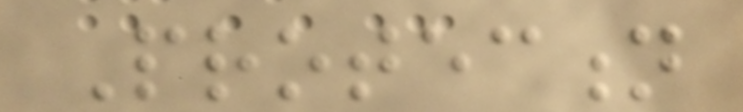Protection
